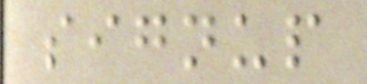signup
